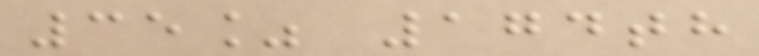35% 174th
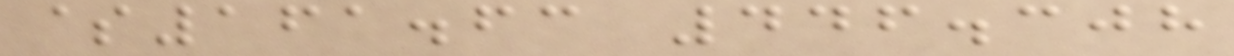$161.63 446.308
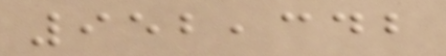952,342
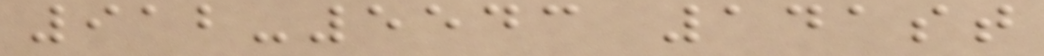912-5543 141st
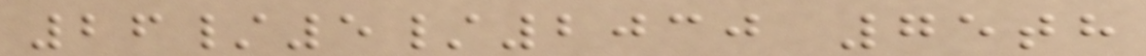26/5/2030 75th
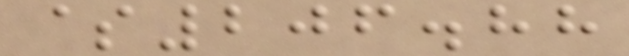$206.88
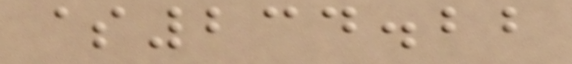$234.22
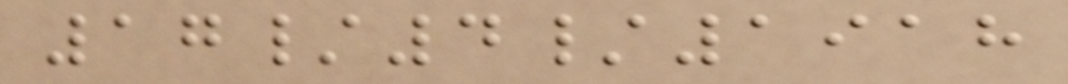17/4/1918
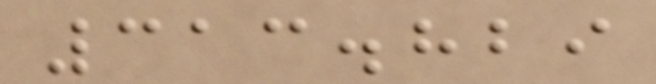313.829
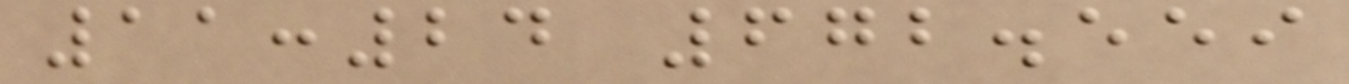11:24 672.559
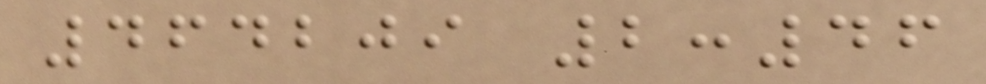464209 2:46
